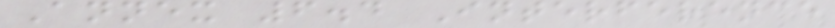Annex 6.4 Interference
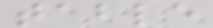table
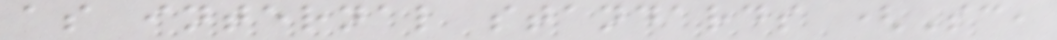as internal standards (Sc,
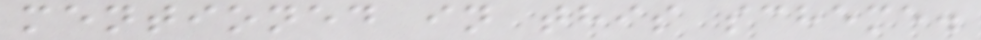mentioned in this scheme.
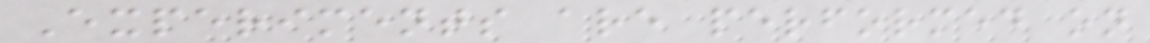Experiments are performed on
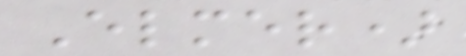Elmer)
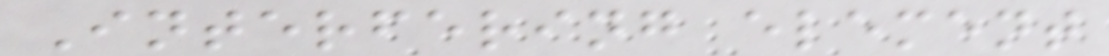Interfering element
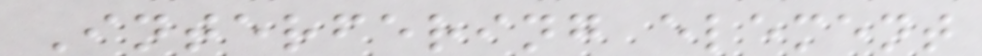Interfering element
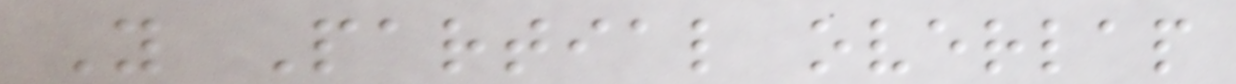Y Partial overlap
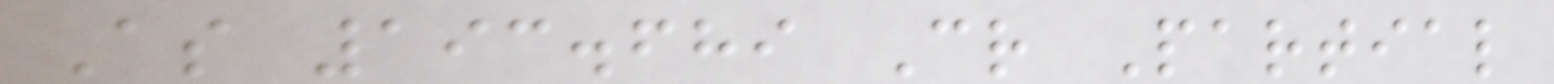As 193.689 Cr Partial
